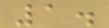1.
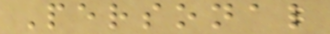Personal
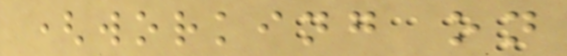(working on
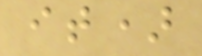it)
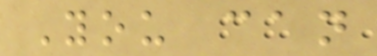You can
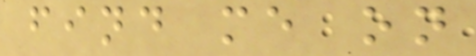find me on
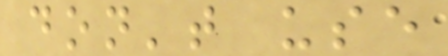don't use
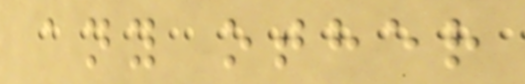any other
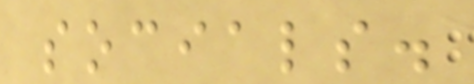socials.
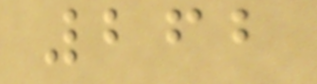262
